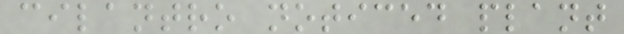cilantro noticed plant
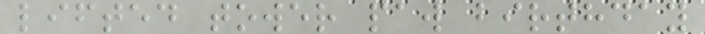lifted tower paw birthday
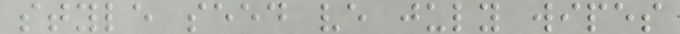style seed ve july wipes
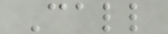Call
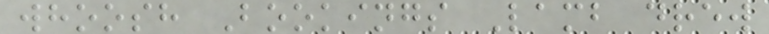whoosh Bookings Lamb drew
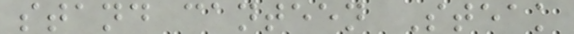stand canteen Steak
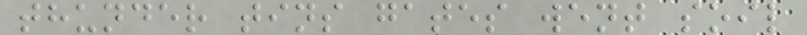thunder tins gates went soil
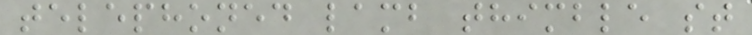telephoned lamb thimble st
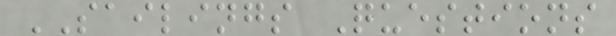SAILINGS Questions
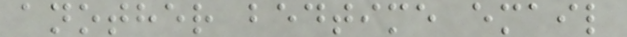another bedtime email
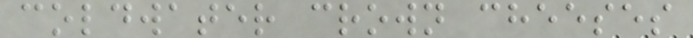coldwater crown cheeses
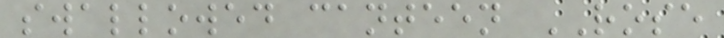swallowed canteen ROSE
